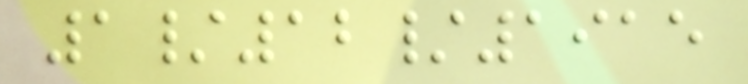1/12/1915
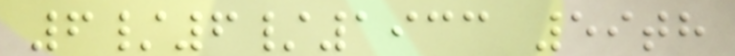6/6/1933 59th
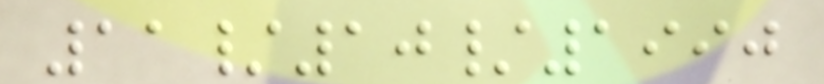11/10/1990
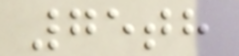75th
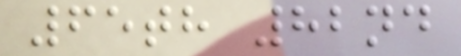65th 82nd
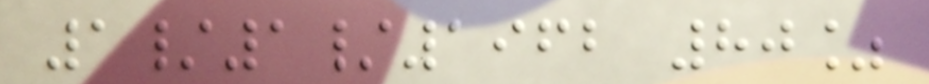1/1/1962 80%
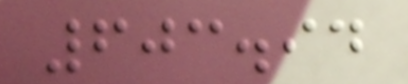603.94
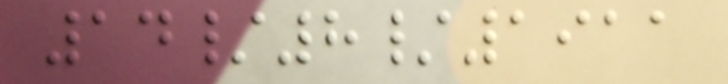14/8/1911
